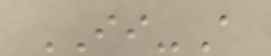II-A
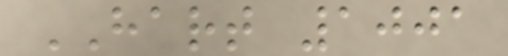HART 1001
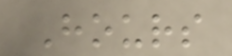Hours
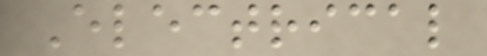Electrical
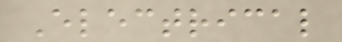Electrical
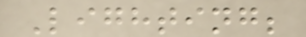Lighting;
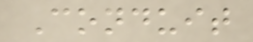Conduit
